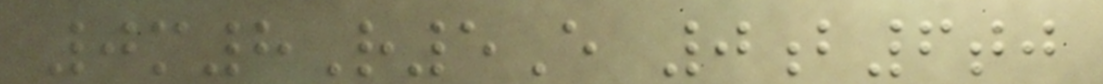0m8R5E 0b6tj
